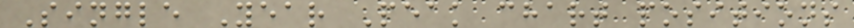Single Year Peak chart positions
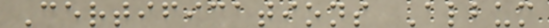Certifications Album
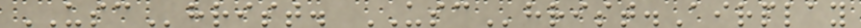USChrist. USChrist.Airplay
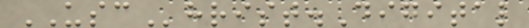USChrist.Digital
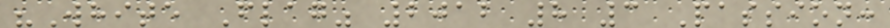"White Flag" 2012 8 3 Passion:
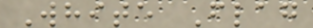White Flag
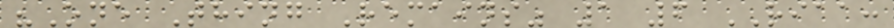"One Thing Remains" 1 6 RIAA:
